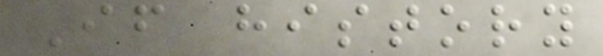If history
